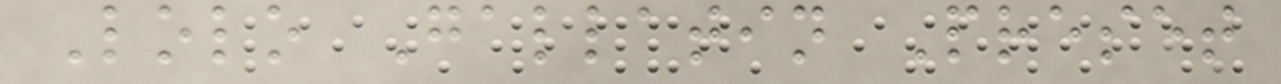Lolo Gallatin Preset
